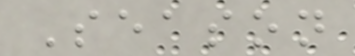Season
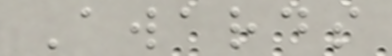Awards
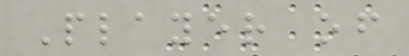Player of
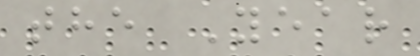the Year
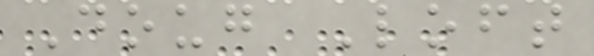Doug Loft
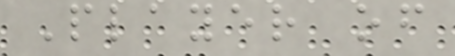Player of
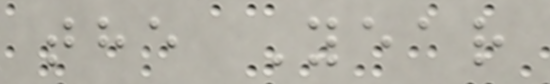the Year
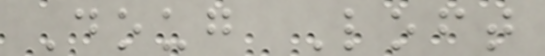Doug Loft
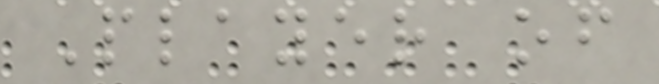Player of
